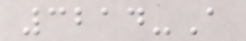3214-A
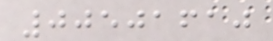00501610
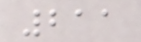211
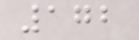172
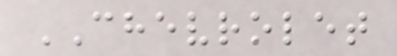CHEVROLET
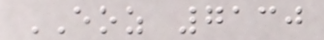EOZ 7130
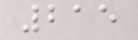215
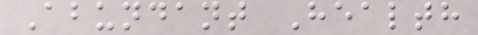Abundant Health
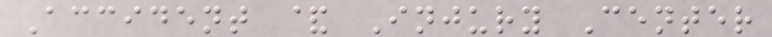Accident & Injury Center
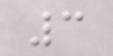3
